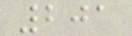201
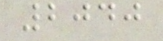2040
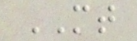MT
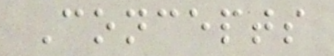Concepts
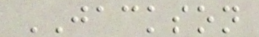JACKSON
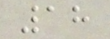18
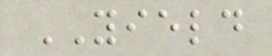YIELD
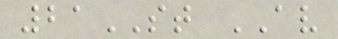21ST AV
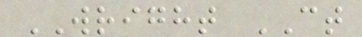WRIGHT CT
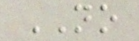NO
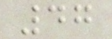47
